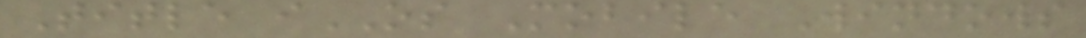Title iOS Mobile Windows
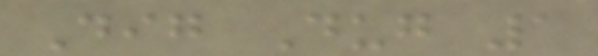Dig Dug 1
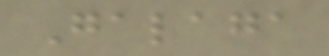Galaga
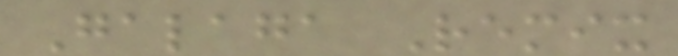Galaga Remix
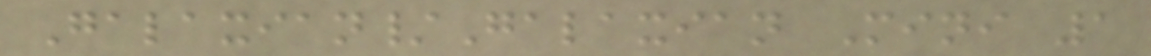Galaxian/Galaxian Mini 1
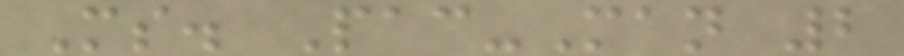Ms. Pac-Man 2
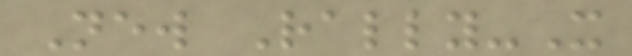New Rally-X
